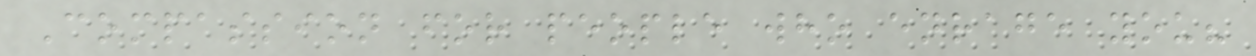Compassion for people who enrage you?
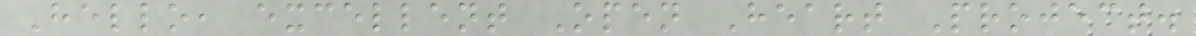Hello, excellent Open Heart Project.
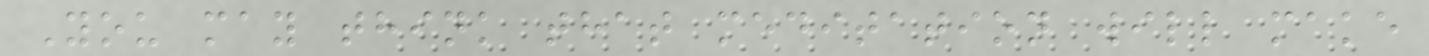You may think that meditation will make
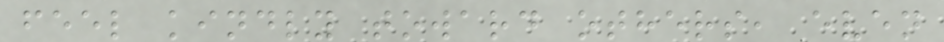feel kindly toward others, even
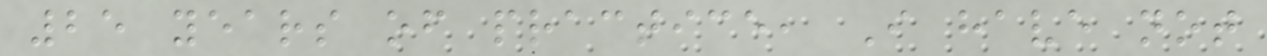25 years of practice, I have not
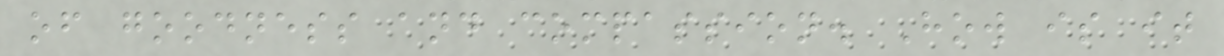of goodness and compassion. How is it
